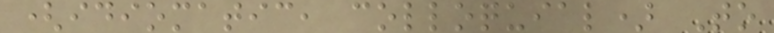(idiomatic, colloquial) To
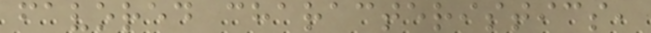favored characteristics,
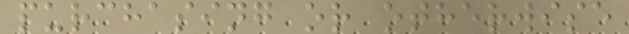purchasing or otherwise
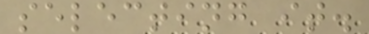selecting it.
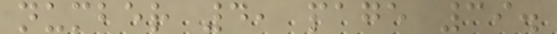number 4, page 39.
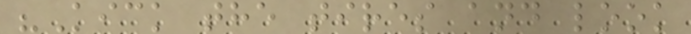"Kick the tires and look
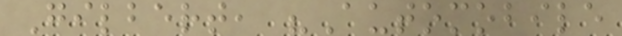Gilbert, "Automobile
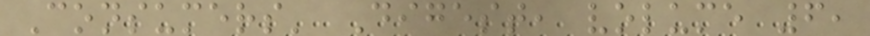Consumers' Digest, volume 6,
